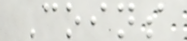Coins
